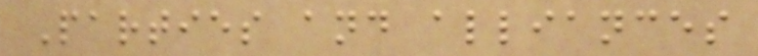Parties and alliances
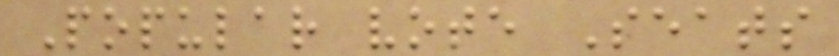Popular vote Seats
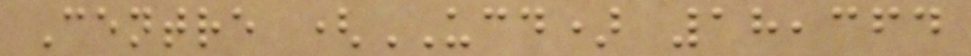Centre (UCD) 18,364
